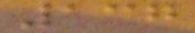137
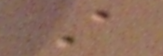A
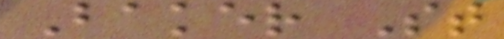Baker St
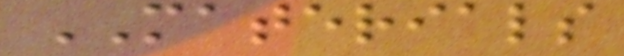MATERIALS
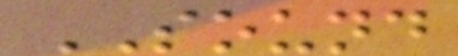SOUND
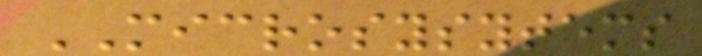MICROSYSYTEMS
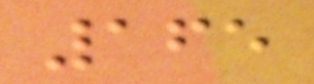165
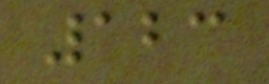123
